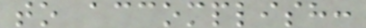to accomplish:
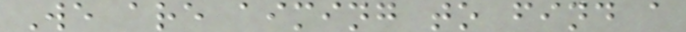We are aiming to find a
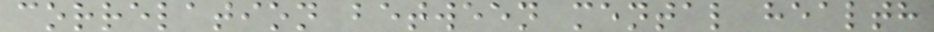correlation between mental health
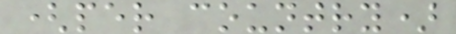(per country)
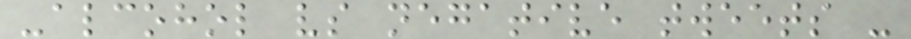-alcohol vs negative tweets -
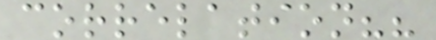correlation??
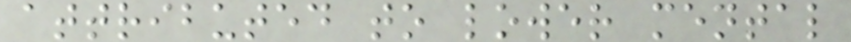attributed to lower mental
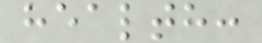health:
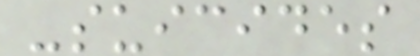-suicides
